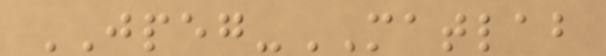JPEG-MATLAB
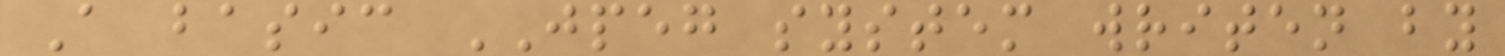A basic JPEG system writen by
